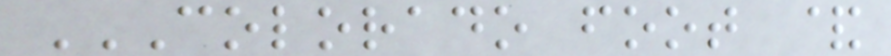COLORADO FOOT &
